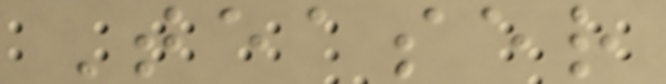Teaser
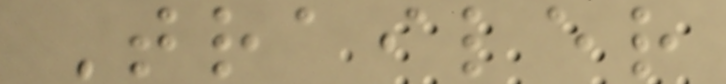Trailer
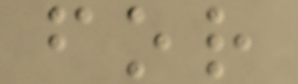for
